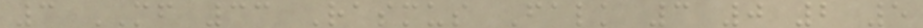3 MF 33 Rasmus Falk 3 0 2 5
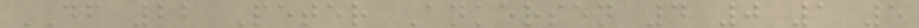DF 22 Peter Ankersen 4 0 1 5
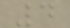4
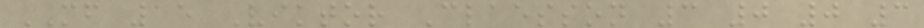MF 15 Viktor Claesson 3 0 0 3
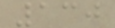130
